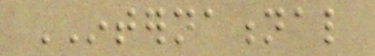INTERNATIONAL
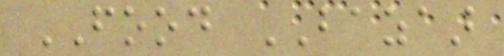FOOD BAZAAR
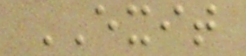EXIT
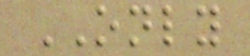ONLY
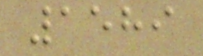1589
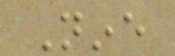Nine
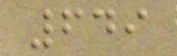649
